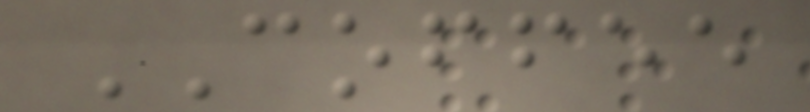COFFEE
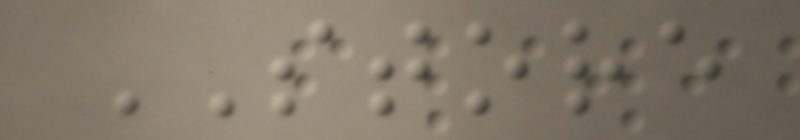STORE
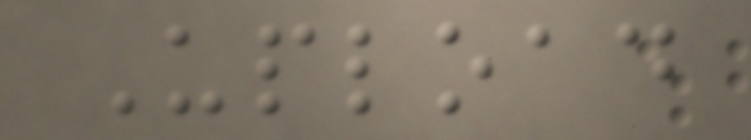Upload
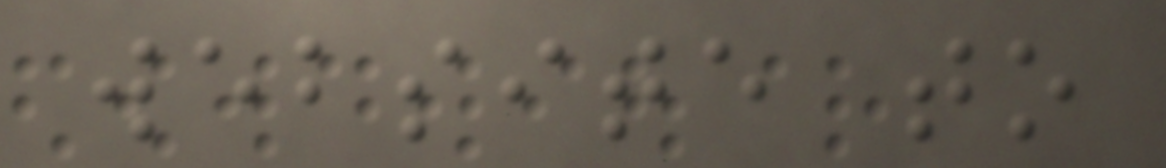website to
